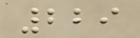229
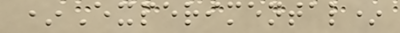*Experimental*
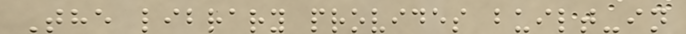The library provides built-in
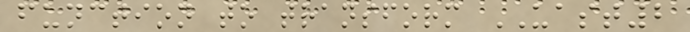function to transform UAST2
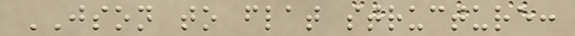JSON to flat structure:
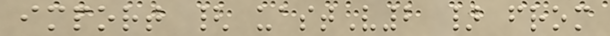import { uastV2 } from
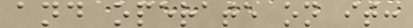and operate on it:
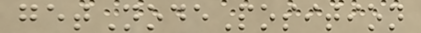getNodePosition
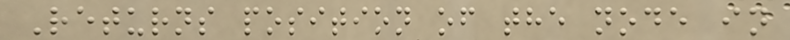Returns position of the node in
